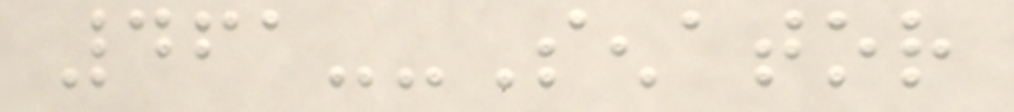461--Senator
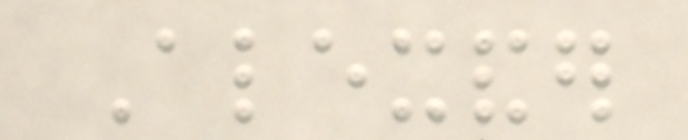Alexander
